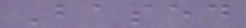Based
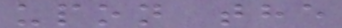upon the
